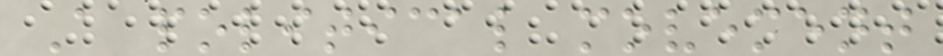A political movement
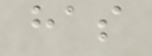has
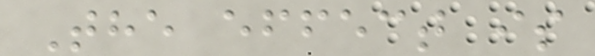The effect is
